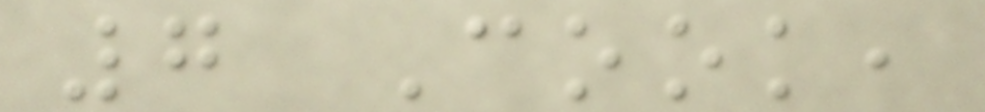7 Cook,
